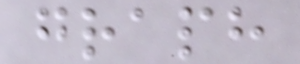graph
